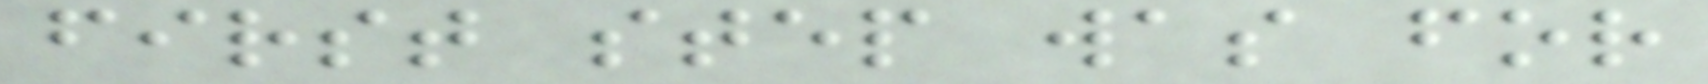first step was for
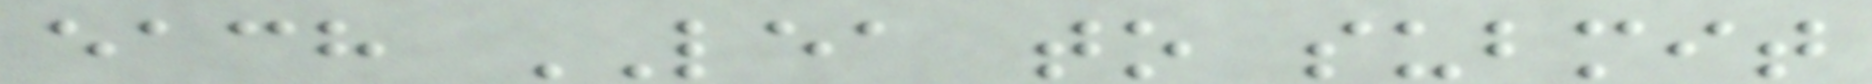each LEA to submit
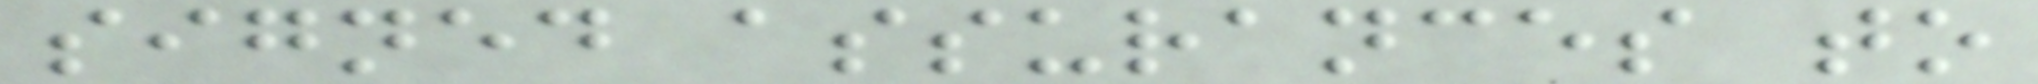signed assurances to
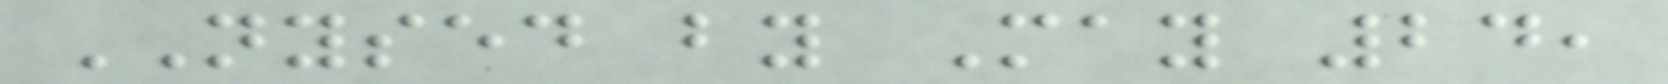NYSED by May 24,
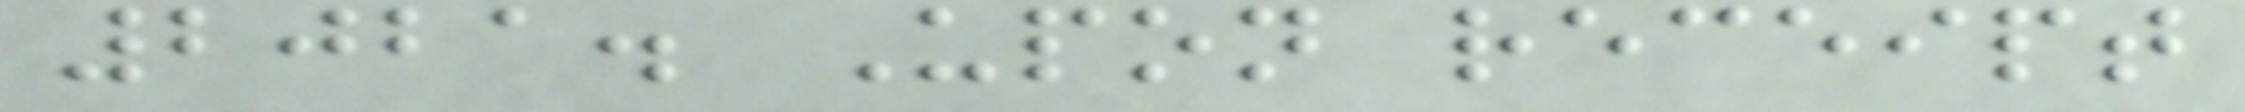2021. Upon receipt
